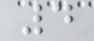4
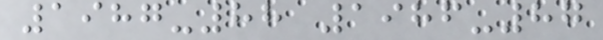1987-88 1986-87
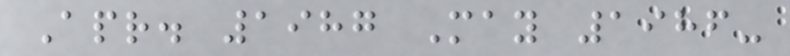Apr. 1987 May 1986-
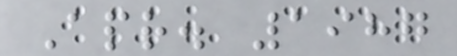Apr. 1987
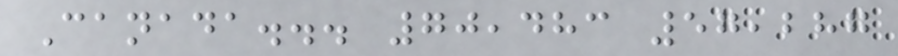Canada... 70,483 57,287
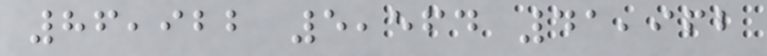86,922 5,564 41,962
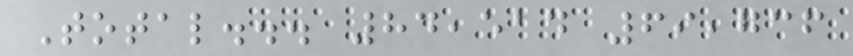Total... 84,514 69,736
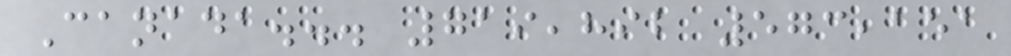Canada... 719,892 573,151
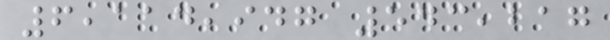6,114,947 543,217
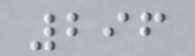296
